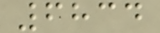6834
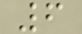6
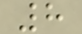8
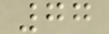77
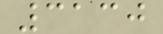3130
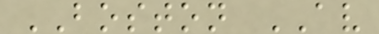BOSTON AV
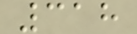318
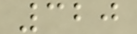320
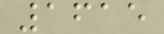1615
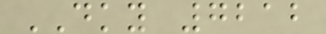DKY 7212
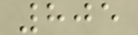805
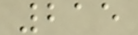215
